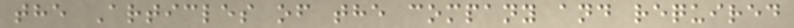the Articles of the company and required
